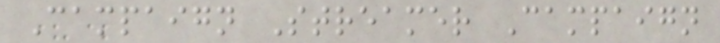Campaign Streamer Campaign
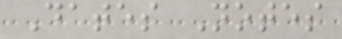Dates Notes
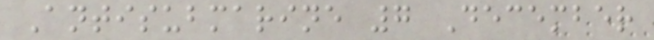Antisubmarine 7 December
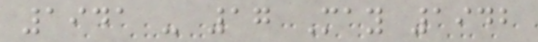1941 - 17 May 1942
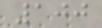100
